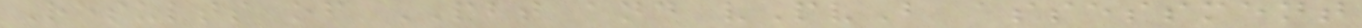Results of PBT and vPvB assessment
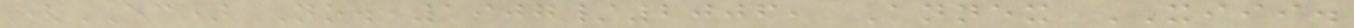(EC) No. 1907/2006, Annex XIII.
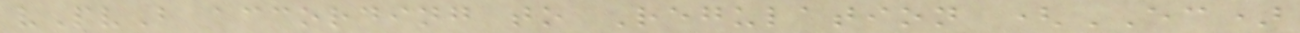vPvB according to Regulation (EC)
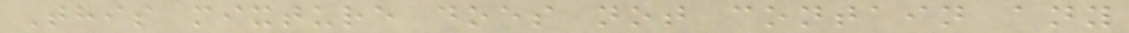This mixture does not contain any
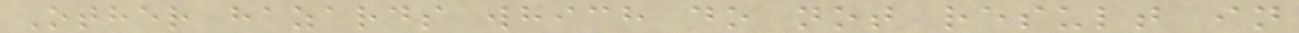Other hazards which do not result in
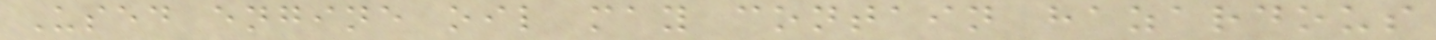Used engine oil may contain hazardous
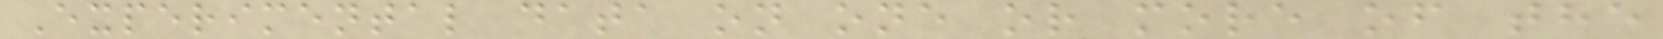Experimental data on one or more of the
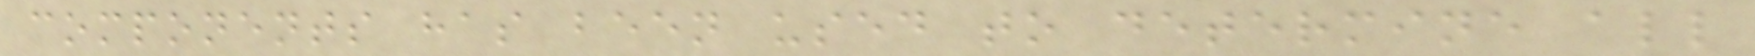components has been used to determine all
